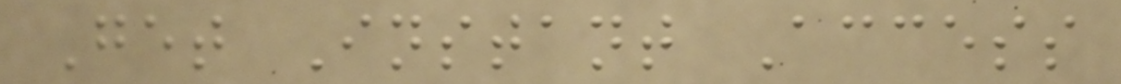Get Instant Access
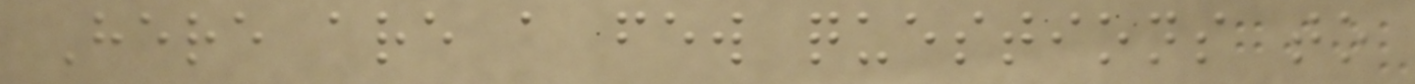Here are a few questions to
